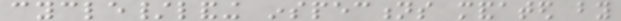cycle/landing inspections mandated by
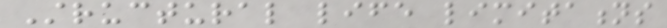Structural life limitations
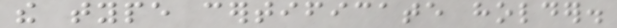the type certificate holder.
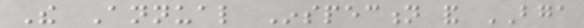The Annual Inspection and BGA
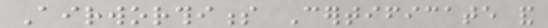Airworthiness Certificate and
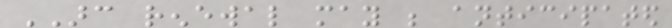ARC renewal may be anticipated
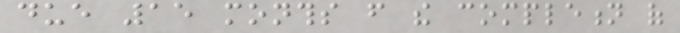due 15 months from the completion of
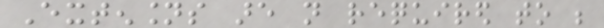Extensions are not required to be
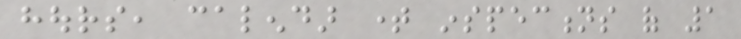hours, calendar time inspections of 1
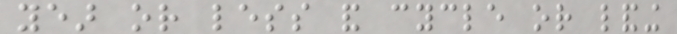year or less and cycle or landing
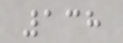138
